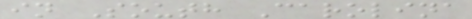in South Carolina
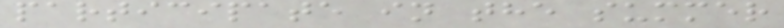participate in the summer
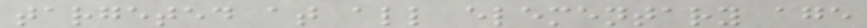targeted at all elementary age
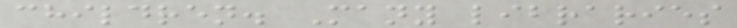children. Many libraries
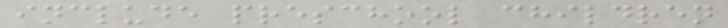include preschool children
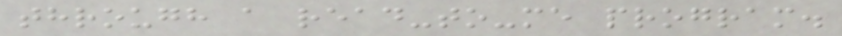through a read-to-me program.
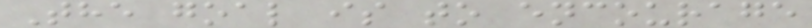The goal is to encourage
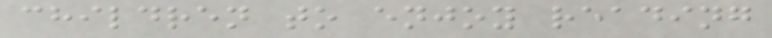children to enjoy reading
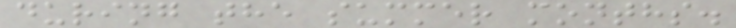during the summer months.
